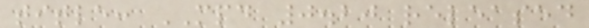title: MPD 0.20 released
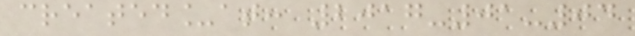created_at: 2017-01-04
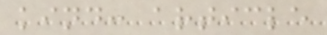kind: article
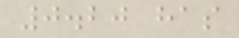0.20 has
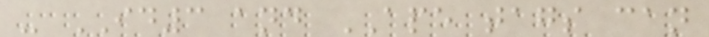- ID3 and APE tags can
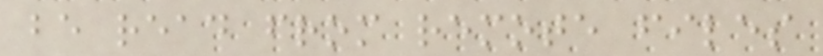be read from remote files
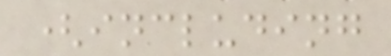(including
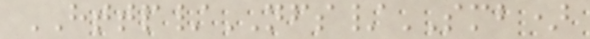HTTP/NFS/SMB)
